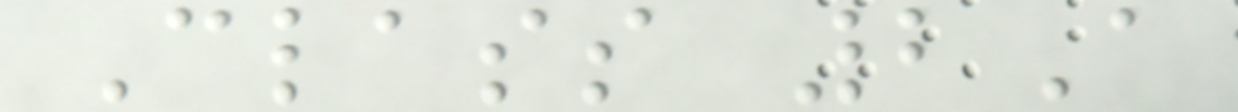Class 2A
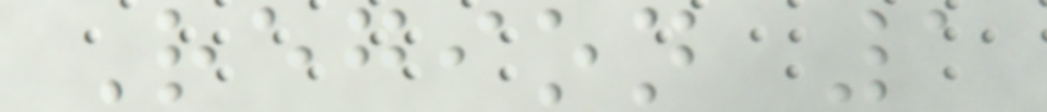Region 1
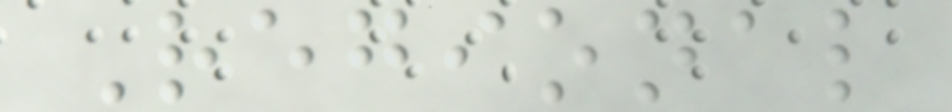Regional
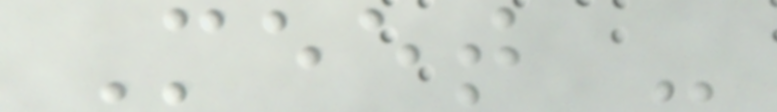Meet -
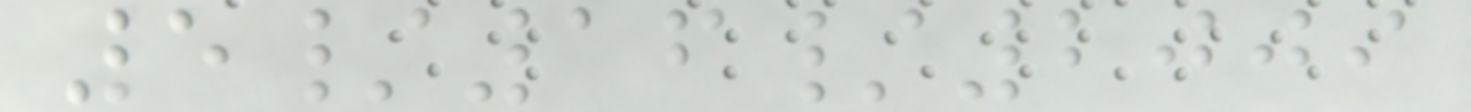5/16/2009
